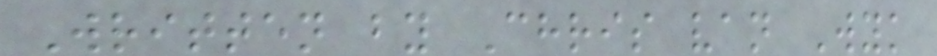Written by Chris van Wyk
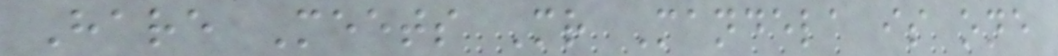Hare Meets Mr Mandela is one
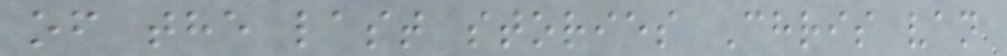of the last stories Chris van
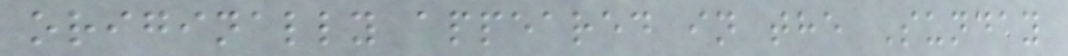originally appeared in the Sunday
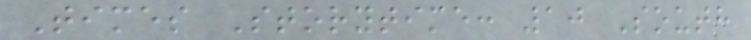Times Storytime: 10 South
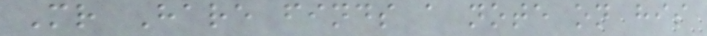Mr Hare finds a note on his
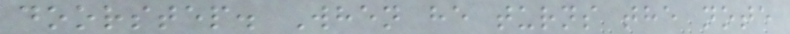doorstep. When he turns the note
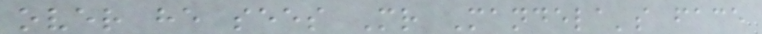over he sees Mr Mandela's face
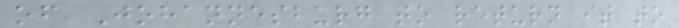of Johannesburg to return it to
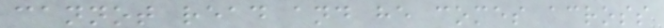cannot read and he comes across
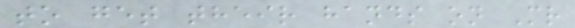to get their hands on Mr
